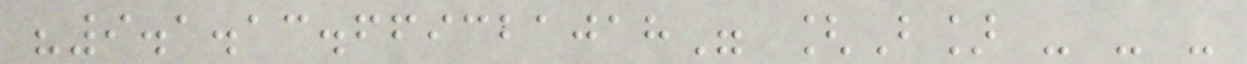"9.1.13.669321018" [B] - - -
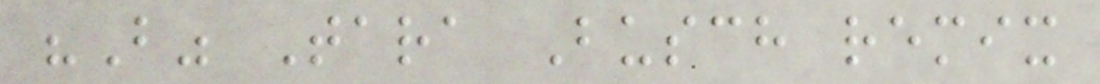"B" Tara Busch remix
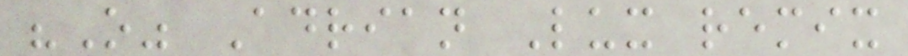"O" Adrian Lux remix
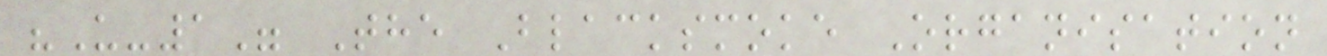"U-1" The Blacksmoke Organisation
